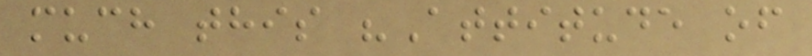much this "Attitude of
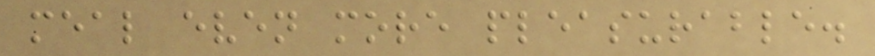meal even more pleasurable.
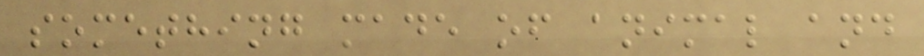something made of animal and
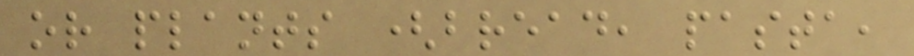or plants (bread, pasta,
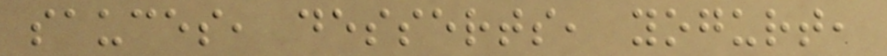sauces, desserts, yogurt,
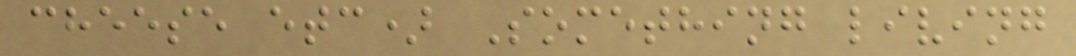cheese etc) Something living
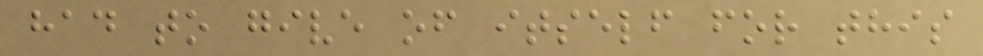had to give of itself for this
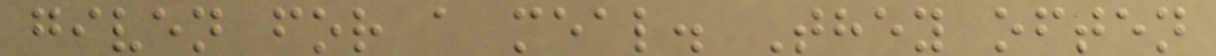given for a meal. They often
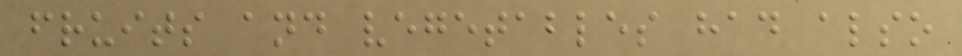fruits and vegetables had also
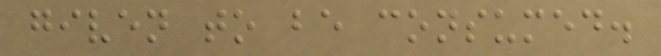given to be consumed.
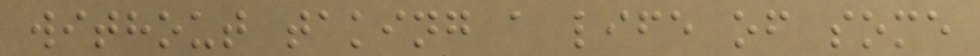without taking a life of some
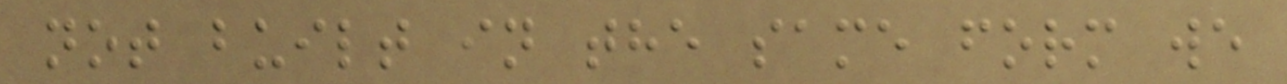not built in the same form we
